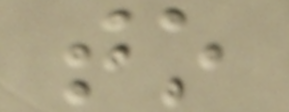to
